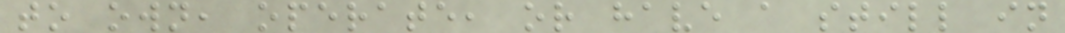to own, operate, or have a still in
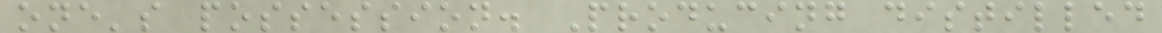one's possession. Producing distilled
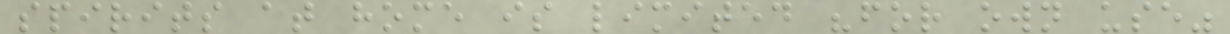spirits at home is limited "for own use"
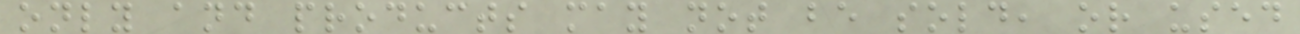only and products may not be sold, or used
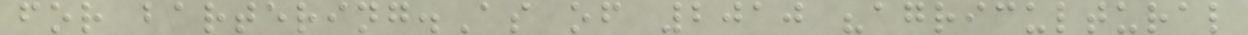for bartering.As of 2010 "agricultural
